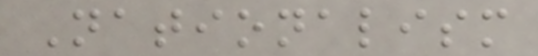Nationalism
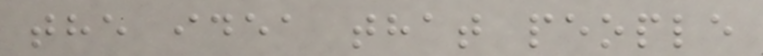the idea that people
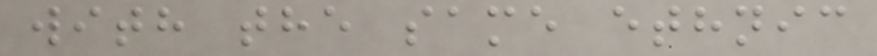with the same ethnic
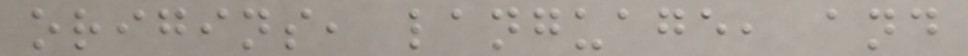origins, language, and
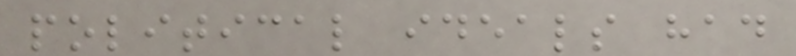political ideals had
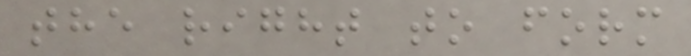the right to form
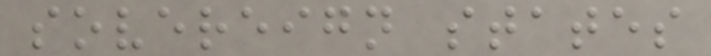sovereign states
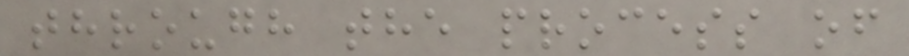through the process of
